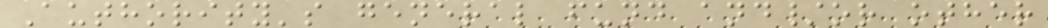Authority's general fund and/or other
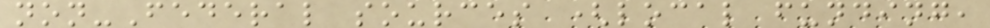non-Federal sources (local funding,
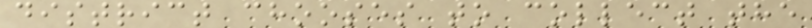district chooses to collect the
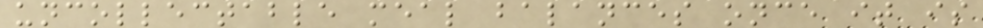uncollectable meal balances once it is
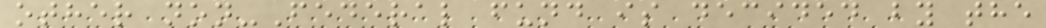other non-Federal fund is decided by the
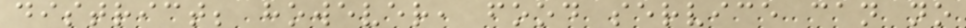district; however, food service can no
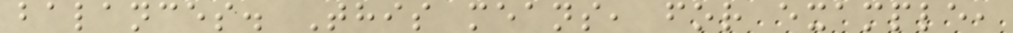balances. This means, for example,
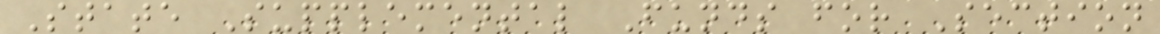State Supplemental Funds for Section
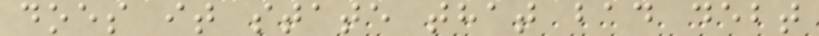does it state that bad debt
